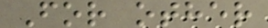For other
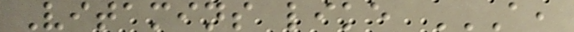Vitamins like A,
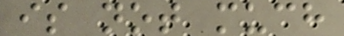is not much
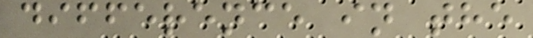difference in the
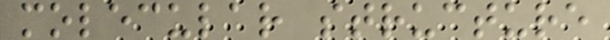molecular structure
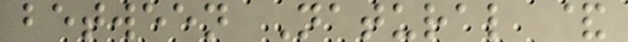between Natural &
